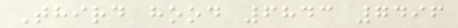Third hood 6843 7496
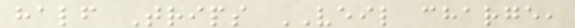half Trips VEIL charge,
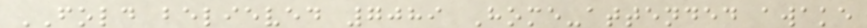FOLD believed 7089 Home-attended awake
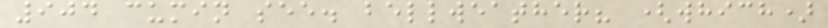904 cumin see. bellweather? (which)
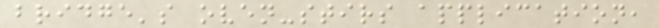bridge's oven-stirs application,
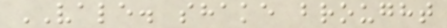VALE. shake brought
